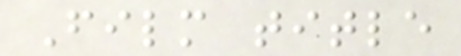Film title
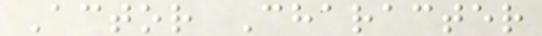Actor Character
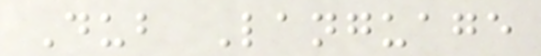Dub Language
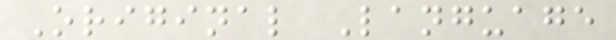Original Language
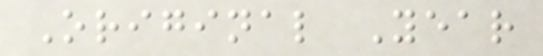Original Year
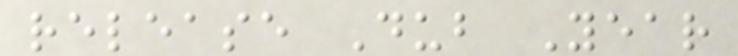release Dub Year
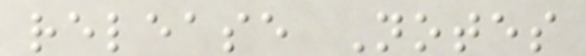release Notes
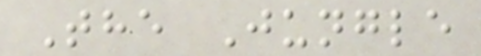The Jungle
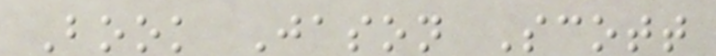Book Jason Scott
